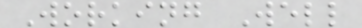Working Well
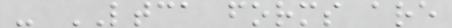- LTCA forms are
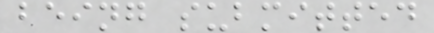being submitted
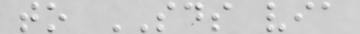to SDS via
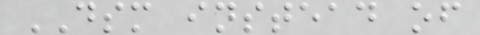DSM instead of
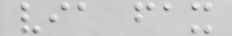via fax
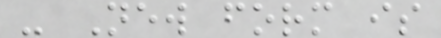- New form is
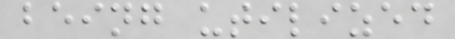being utilized
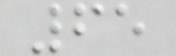65
